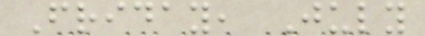Friday, July
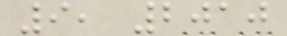9, 2010
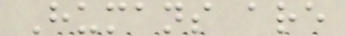Humans are
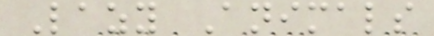Lazy Animals
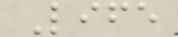Life
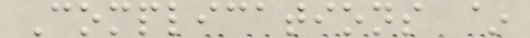Complications ~
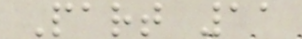Part 11
